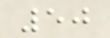50
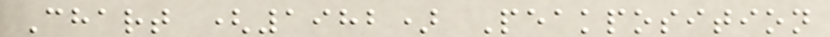Chart (1982) Peakposition
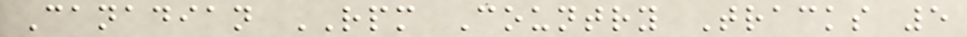Canadian RPM Country Tracks 5
